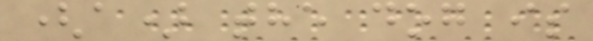(a) the dog is
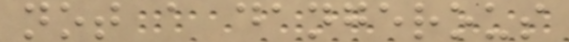not a dangerous
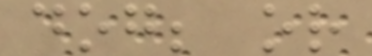dog; or
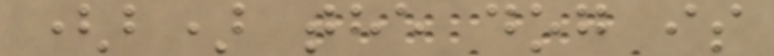(b) the dog is
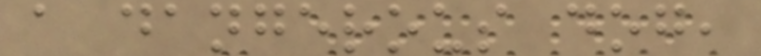a dangerous dog,
